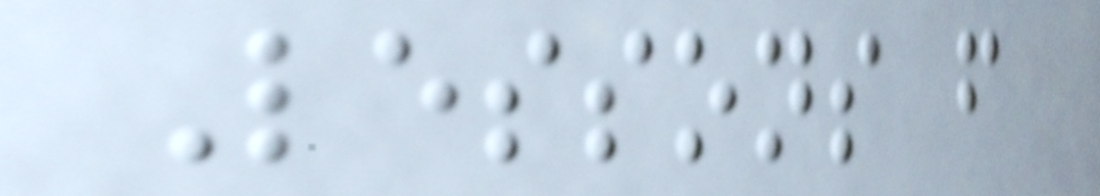Lessons from
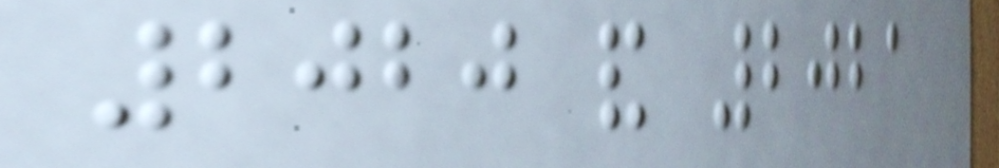2020 and 2021
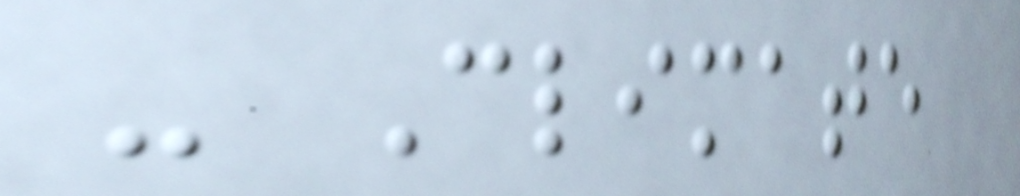- Climate
